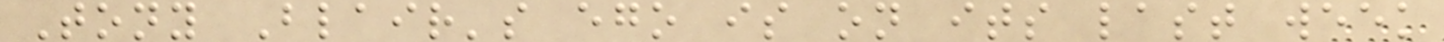Tony Blair's ego is on its last week
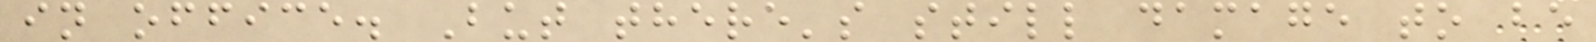in office. But there's still damage to be
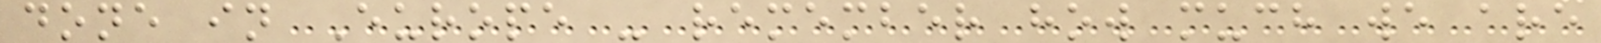done in Europe - remember how much we are
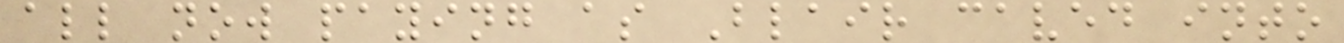all now paying as Blair caved into
